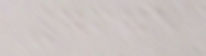7675
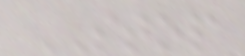STOP
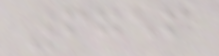6756
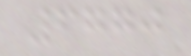6770
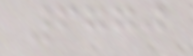6770
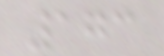173
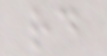rd
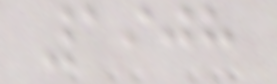1908
